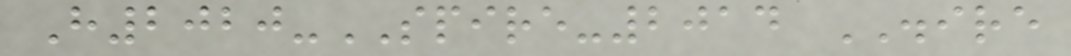H2020-SPIRE-2014 DISIRE
